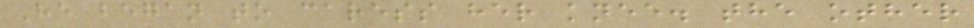He began to caress her knee. the other
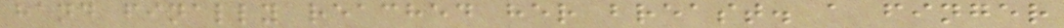hand finally reached her breast. a finger
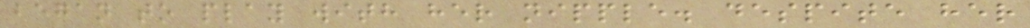began to play with her nipple. despite her
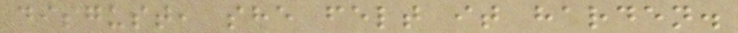disgust, she felt it harden.
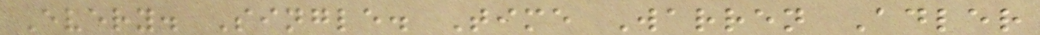Every. Single. Time Warren Adler
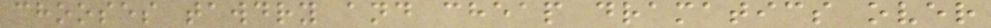chooses tawdry and cheap dramatics over
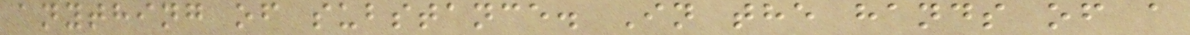anything of substance. In the hands of a
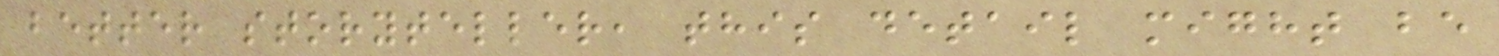better storyteller, this detail might be
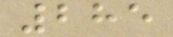285
